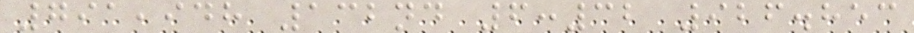791,948 132nd 6:32 926.853
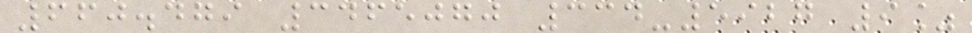660.479 3465070 334-5927 9%
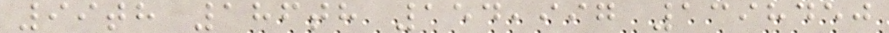99th 186th 154,997 1398450
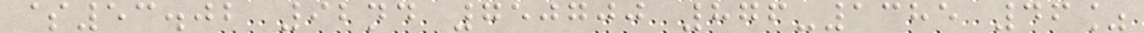$53.02 92nd 750700 876-1385 46%
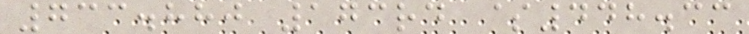733.880 173rd $448.33
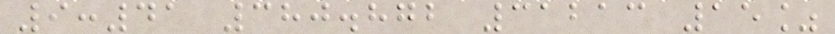9:41 380.872 31213 15%
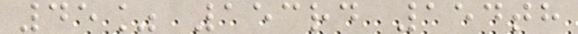45% 153rd 154th
